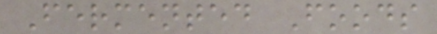Fermented Foods
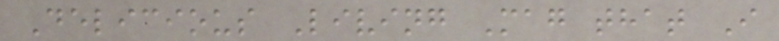Delicious Living Mag that I
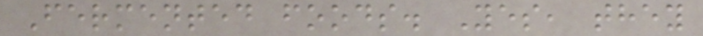Fermented foods. Yes, they
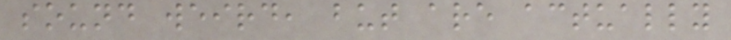sound weird, but are actually
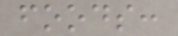foods:
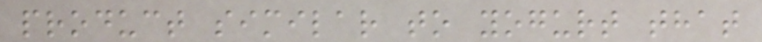product similar to yogurt that
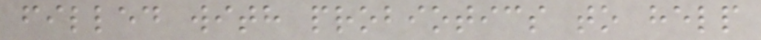filled with probiotics to help
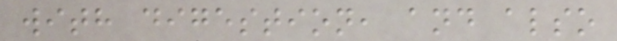with digestion, and also
